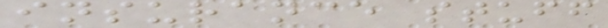insurance stuff
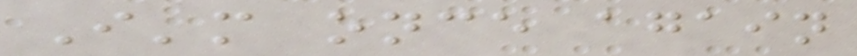I'm once again
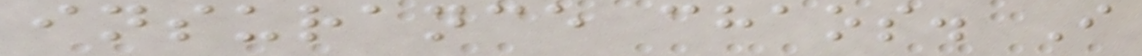insurance chaos. I
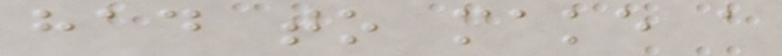had to make a
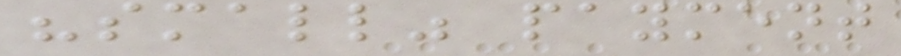"small" payment
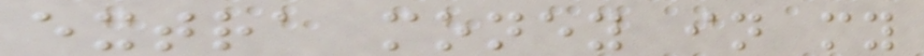extra money in my
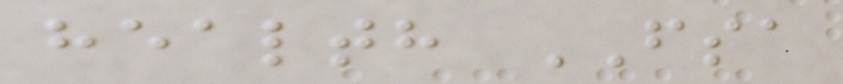health FSA
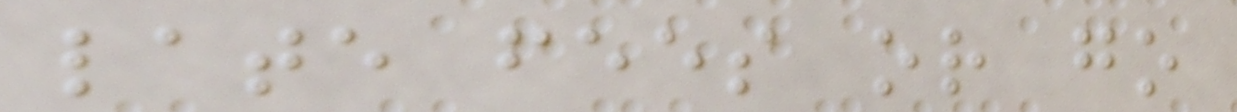late fees or go
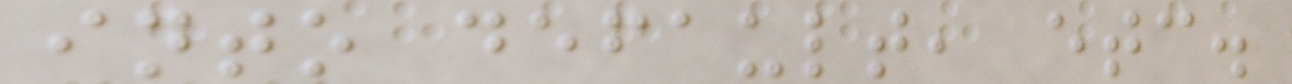into default, etc.
